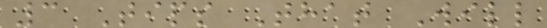3 Tips That Will
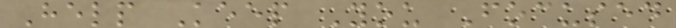Help Keep You Focused
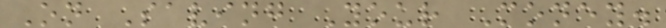On Saving Your Money.
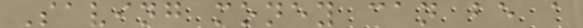Saving money can be a
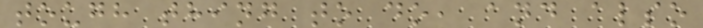tough thing to do, and also
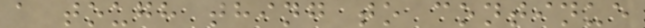a tough thing to continue
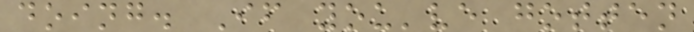doing. If you've gotten
